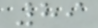89
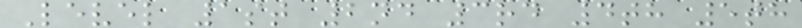Level 1st 2nd 3rd 4th 5th
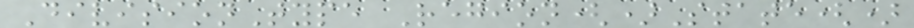DivisionType Region()State()
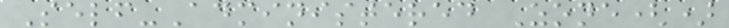Self-Administered Zone()
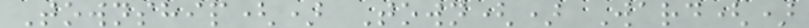Township() Town() Ward()
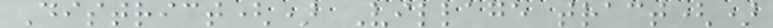District() Village tract()
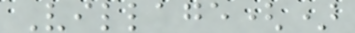Village()
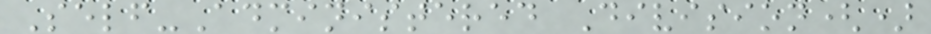Self-Administered Division()
